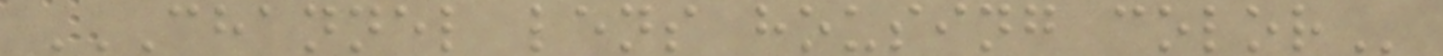CHANNEL LENS HOUSING COLOR
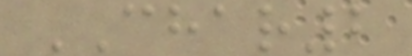CHAR2
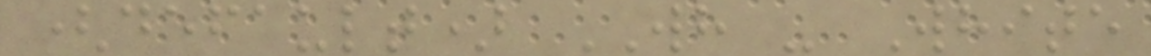(default) WH - White
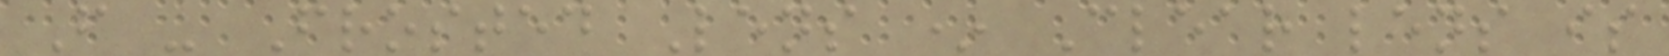F - Frosted Lens * Clear lens is
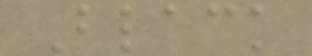Black
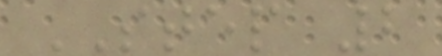STEP 2
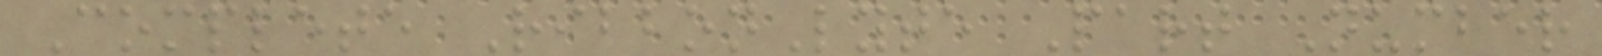Complete RibbonLyte Part Number
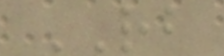RB
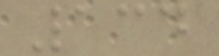134
